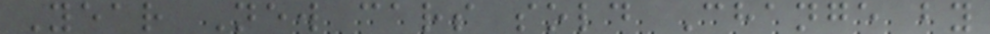Year New cars sold Change by
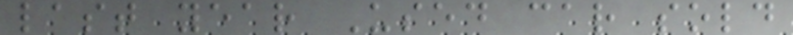last year Used car sold
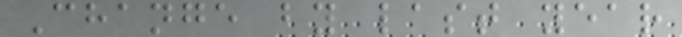Change by last year
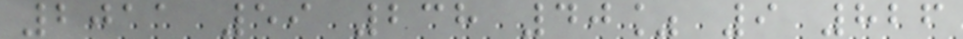2011 59 238 40% 9 826
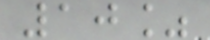10%
